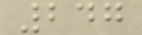247
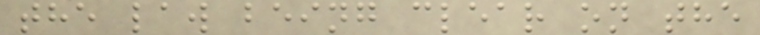the law being clear on the
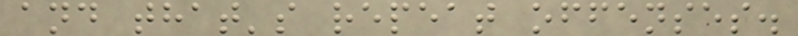and that's repeat offenses.
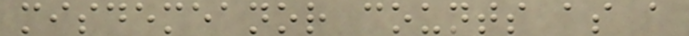misdemeanor counts as a
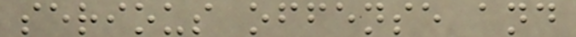serious offense and
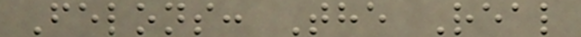Felons: The Real
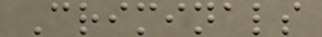Criminals
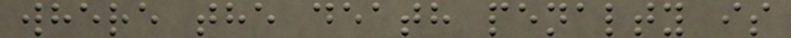where the death penalty is
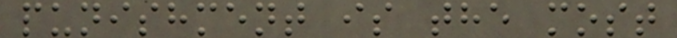punishment is the most
